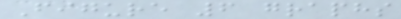Figure 6 graphs
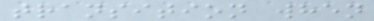transition when
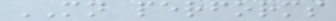MN performs
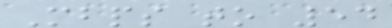Mbps to 54
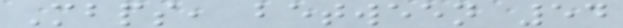Mbps, between 54
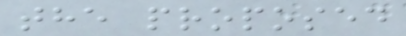the proposed
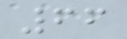66
